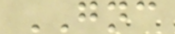GNC
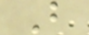B
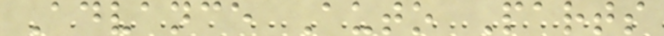Advance Auto Parts
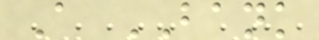A BANK
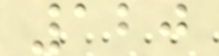120
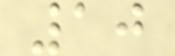10
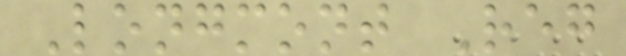Longmont Reg
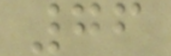76
